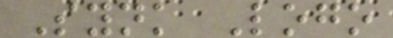Synk Logo
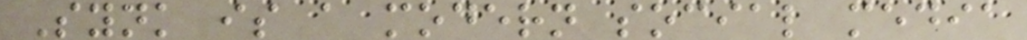Synk is a modern social media
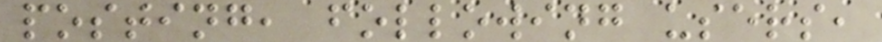posting, following users,
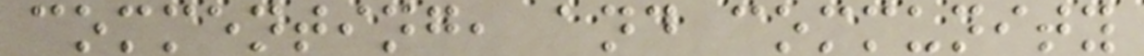commenting, and community
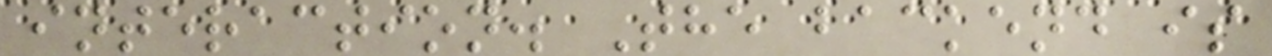interaction. The backend is
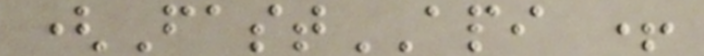(FastAPI +
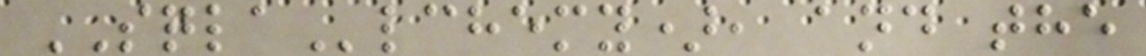SQLAlchemy), and the
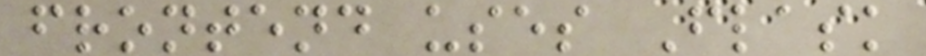frontend uses Flask
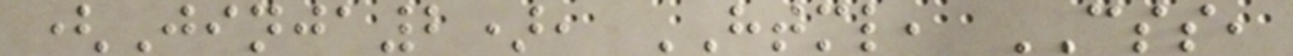(Jinja2), HTML, CSS,
